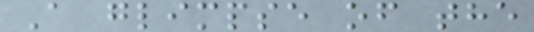A glimpse of the
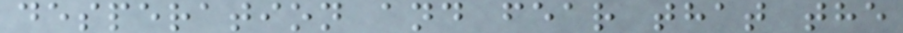desperation and fear that the
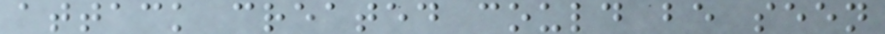attack created could be seen
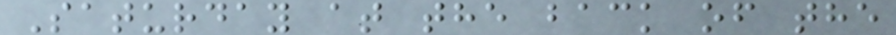Saturday at the back of the
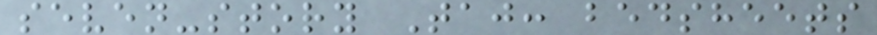seven-story Taj: bedsheets
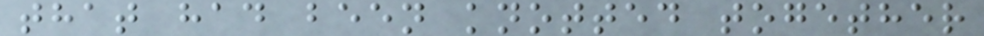that had been knotted together
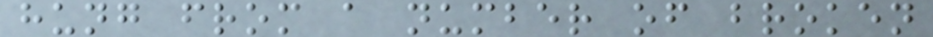hung from a number of broken
